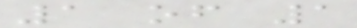1 of 1
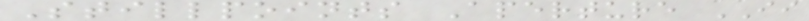Stillpoints Aperture II
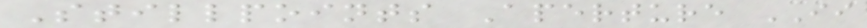Stillpoints Aperture II
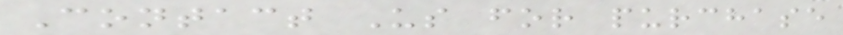Contact Us for purchase
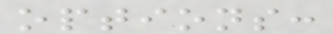options:
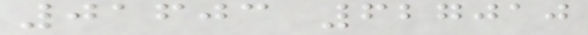01603 627010
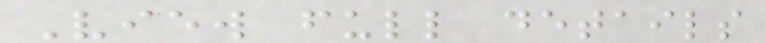View full details
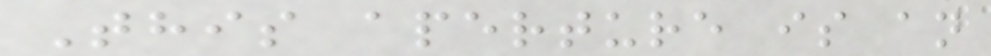This aperture is an
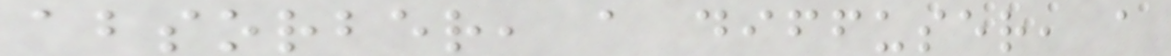absorber, a diffuser, a
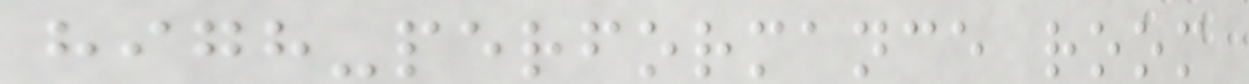high-performance room
